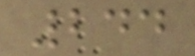244
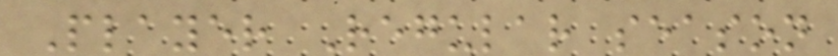Player Regular season
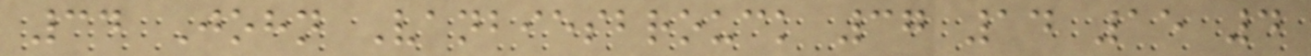34 John Vanbiesbrouck 37 14 15 4
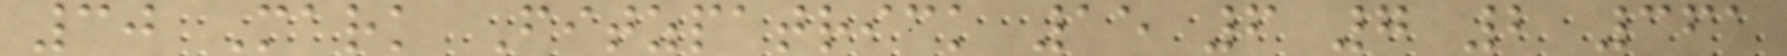30 Mark Fitzpatrick 15 6 7 2 361
